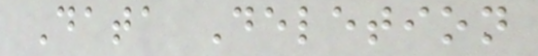Data Deletion
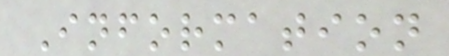Information
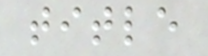title
